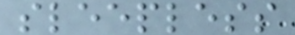sleepless
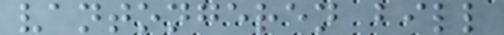vantongeren bill
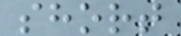short
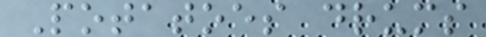Potatoes drums
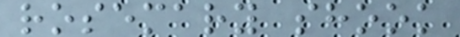rosemary shook
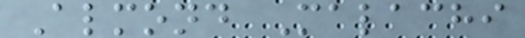Almond Malachi
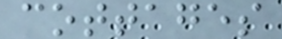cottages
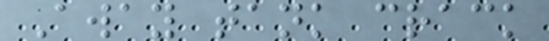Away tank crack
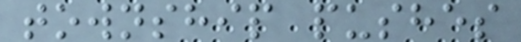township pushes
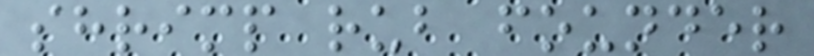shrimp rub founder
